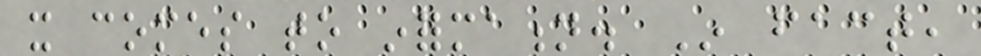it comes to information. In fact,
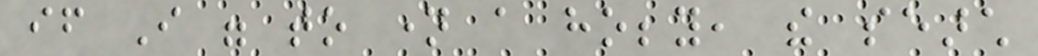if I were to name a hobby, the search
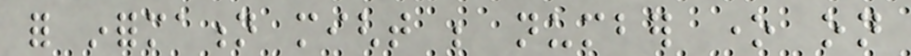for information might be number one on
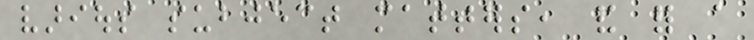various subject matters, and for a
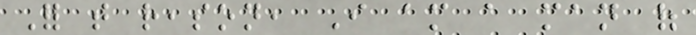For that reason, I am a man of
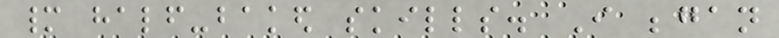many half-baked skills. I began
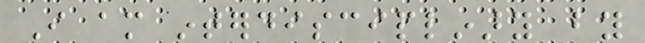I am interdisciplinary by
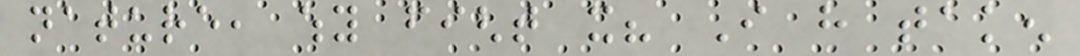nature, why fight it? I have taken
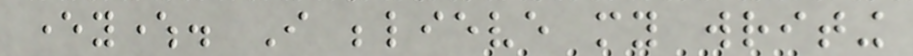everywhere. I believe my writing
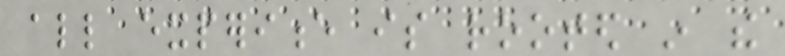all experience is rooted in the
